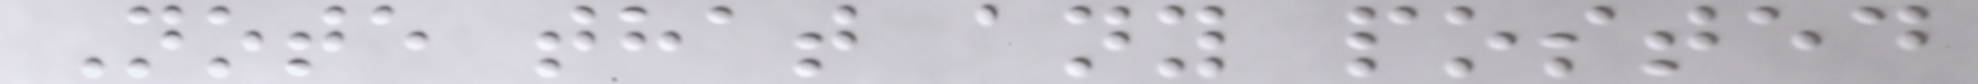Note that any posted
